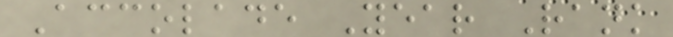Accolade Year Rank
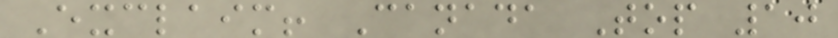Exclaim! Canada Top 10
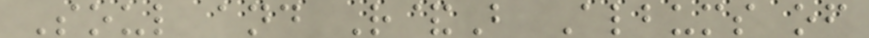Soul and R&B Albums of
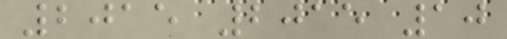2015 2015 10
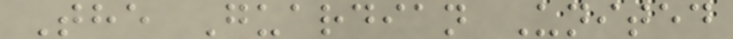The Guardian United
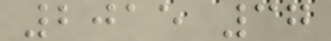2015 37
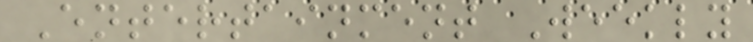Entertainment Weekly
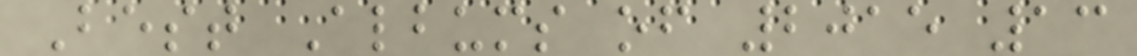Best Albums of 2015 13
